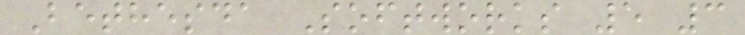Bethesda Softworks 5 3
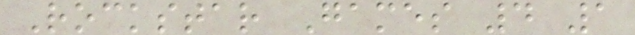Rockstar Games 4 1
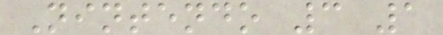Nintendo 3 1
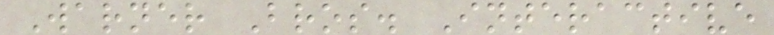Warner Bros. Interactive
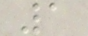1
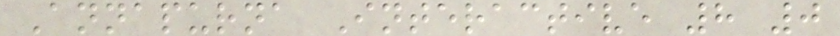Annapurna Interactive 8 0
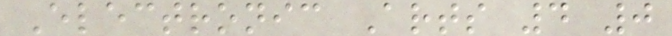Electronic Arts 4 0
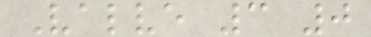Valve 3 0
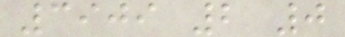3909 2 0
